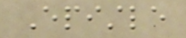Epistle
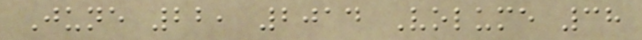June 22, 2014 Volume 38
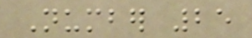Number 25
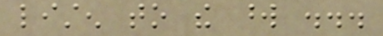listen to the word ...
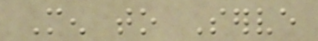Men to Serve
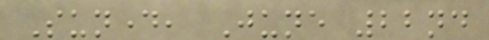Sunday, June 22nd
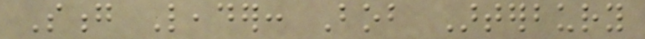Song Leader: Bob Arterbury
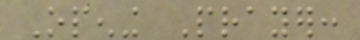Opening Prayer:
